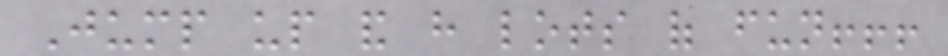Jump up and have lots of fun!!!
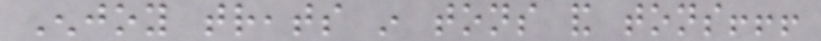Enjoy treats in tons and tons!!!
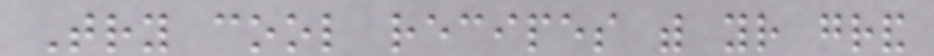Try cool recipes with your grand
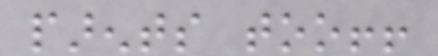parents too!!
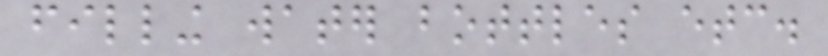filling water bottles etc.
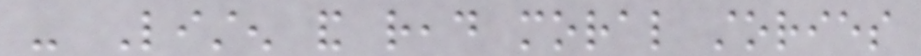- Listen and read moral stories
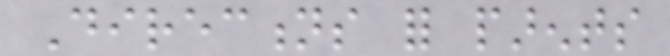Directions for parents
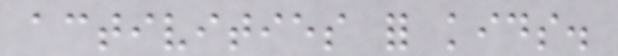activities for kids.
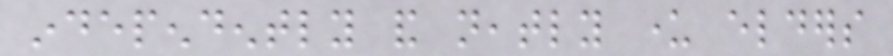independently and neatly under elders
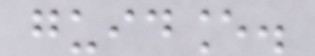guidance.
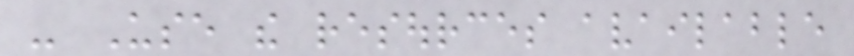- Use the resources available
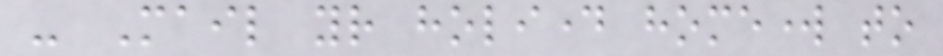- Mail your holiday homework to
